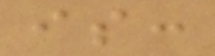is:
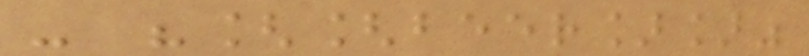- "[[beer]]"
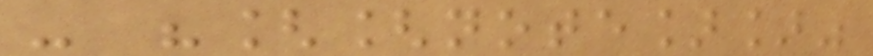- "[[note]]"
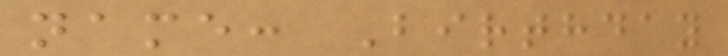name: Birthday
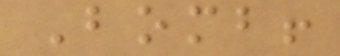Bomb!
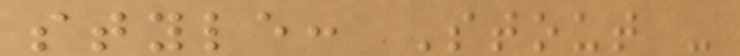style: Stout -
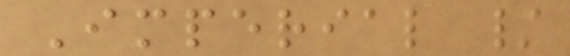Imperial /
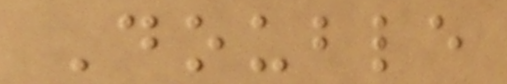Double
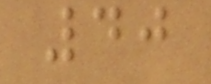40
